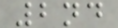2nd
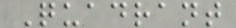Quadrant
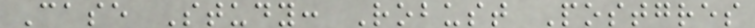Case Study: Robust Postgres
